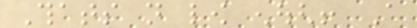Thats not low enough! A
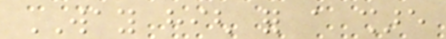WAY high for a share
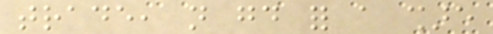trade, not good for a share
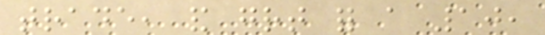trade, and great for a 10,
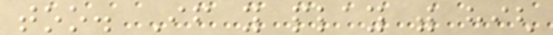too. If you play with high
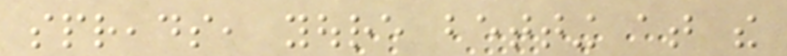spreads, youre betting at the
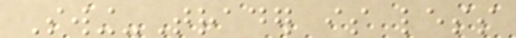Swing-Trader is less
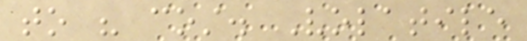to his cost. Volatile
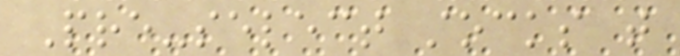Pre-select stocks that
